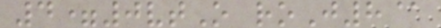4=0vtO roJ8@
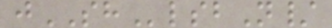jSHlsbN/
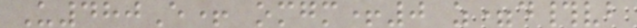U480E+ omgm+0 z=d#vb
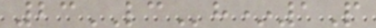23LCh*1P
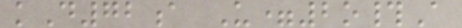kD72a U=2o#A
